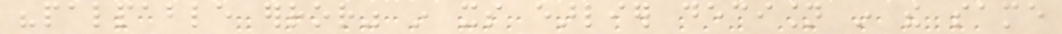"palpable error" in its earlier decision in the same
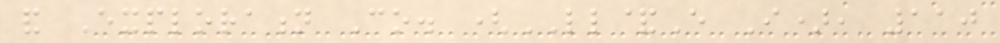and Exploration Co. (LL&E I), 110
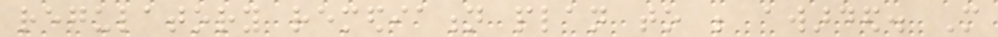regulatory remediation plan to be awarded. More
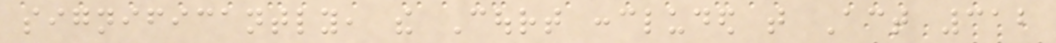significantly, the Court concluded that Act 312
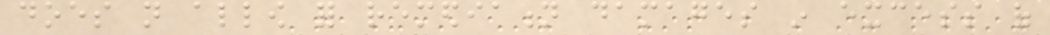does not allow for remediation damages in excess of
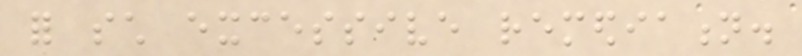for such excessive remediation.
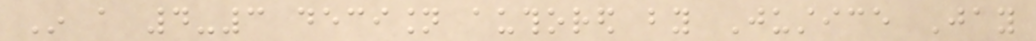In a 4-3 decision authored by Justice Jay
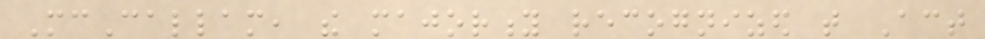McCallam, the majority recognized that Act
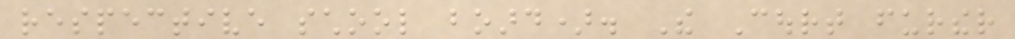respective school board). The Court further
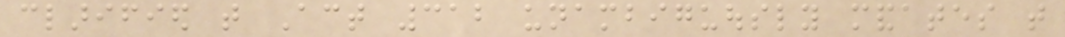clarified that Act 312 unambiguously mandates that
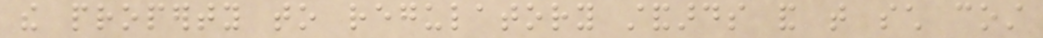the property to regulatory standards and that such cost
